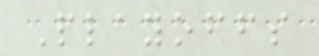Playoffs
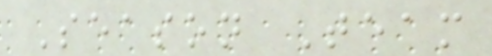Season Team
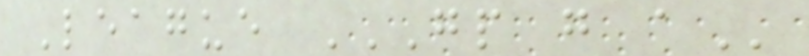League GP G A
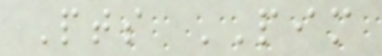Pts PIM
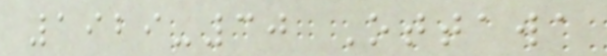1929-30 Ottawa
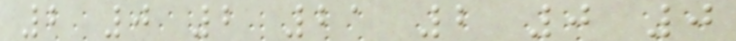2 0 2 21 2 0 0
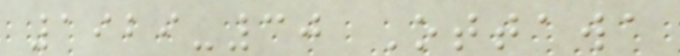1929-30 Ottawa
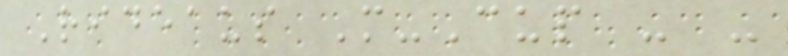Rideaus M-Cup - -
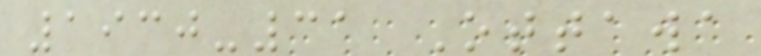1930-31 Ottawa
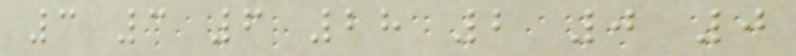3 3 6 28 2 0 0
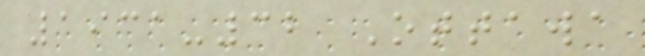1931-32 Ottawa
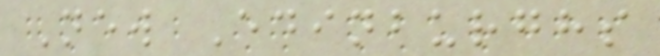New Edinburghs
